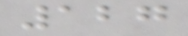127
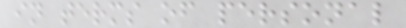in terms of personal
